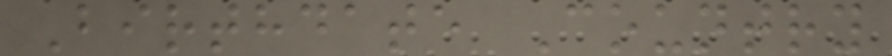Birthdate Country
